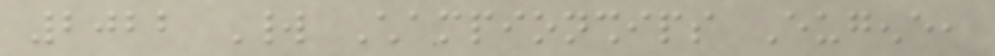2022 World Championships Eugene,
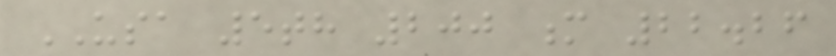USA 5th 200 m 22.26
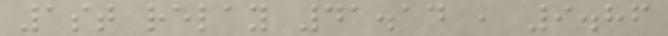1st relay 41.14 , 9.86
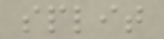split
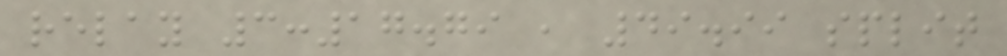relay 3:17.79 , 49.99 split
